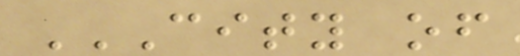CITY OF
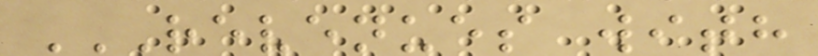REVENUES WITH
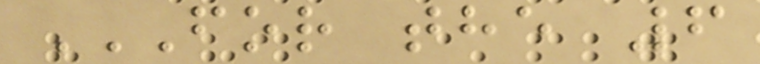FOR THE 6
